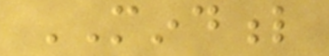MINDFUL
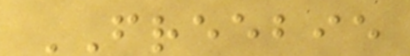FREEBIE
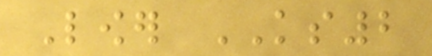Lower KS2
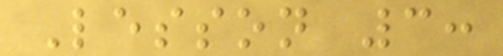Lesson 3:
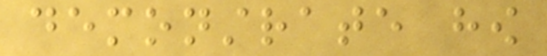demonstrate how
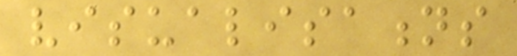visualisations
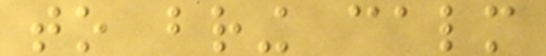to bring calm
